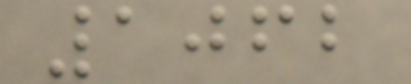1062
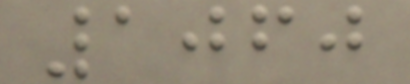1060
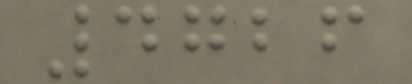4726
